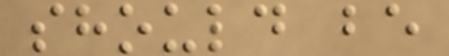should be
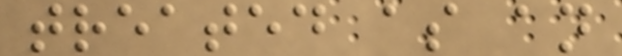treated as an
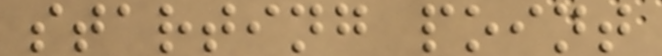starting point
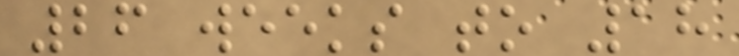26 weeks to 18
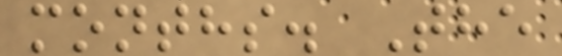months. The
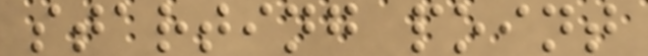starting point
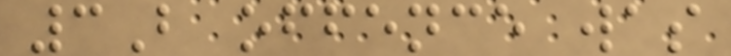3B offence was
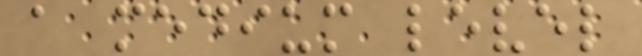a medium level
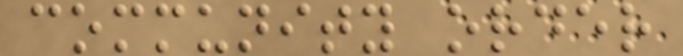community order
